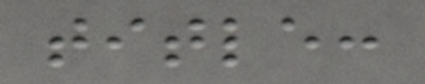title:
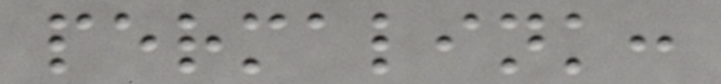permalink:
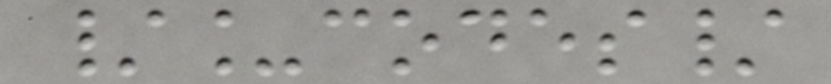/_codes/
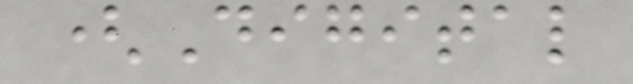(Digital
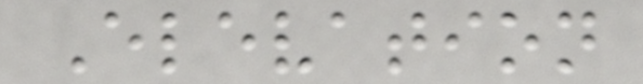Elevation
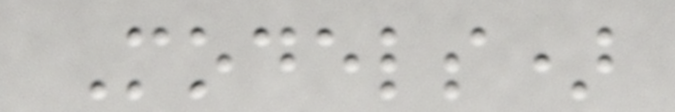Models)
